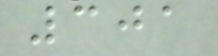301
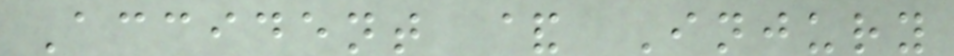Accident & Injury
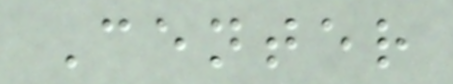Center
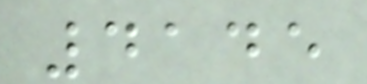4145
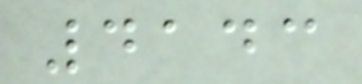4143
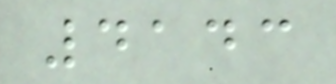4143
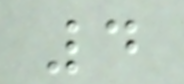4
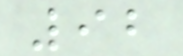92
